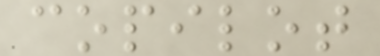copilot
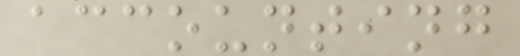accounting
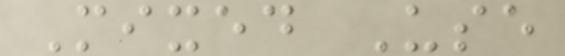Mixed Use
